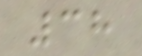38
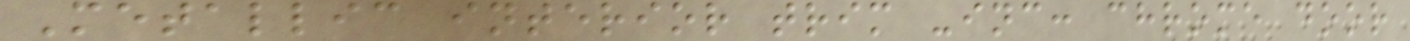Metallic interior trim -inc: chrome door
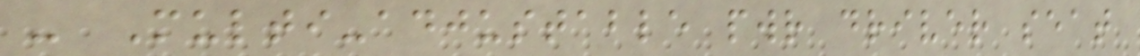- Multi-adjustable pwr driver seat
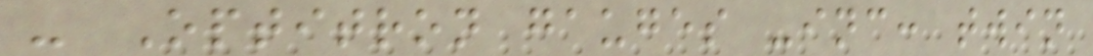- Optitron gauges -inc: twin
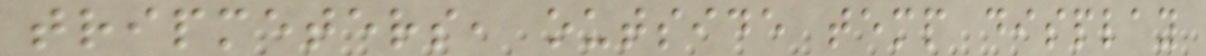tripmeters, outside temp display
